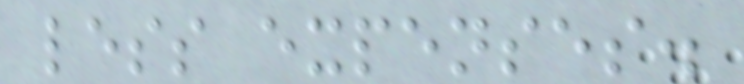less expenses.
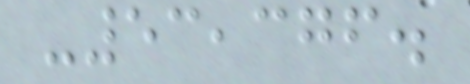-53,376.
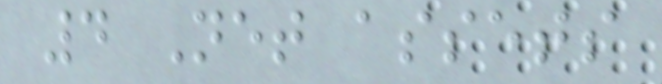4 Net assets
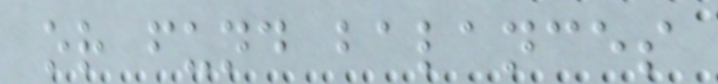or fund balances
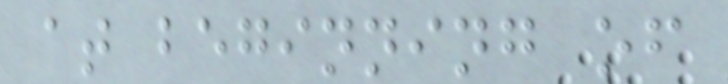at beginning of
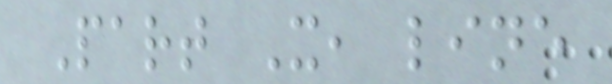Part X, line
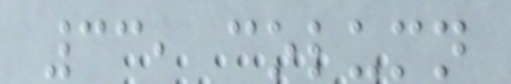33, column
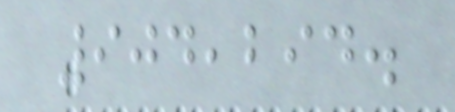904,294.
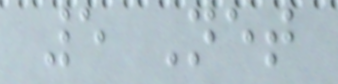5 Net
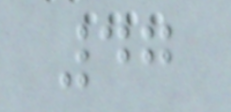47
